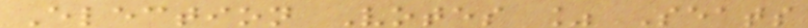Election Votes % Seats
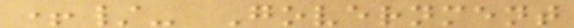+/- Government
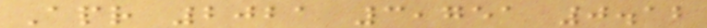Apr 2021 3,751 0.12
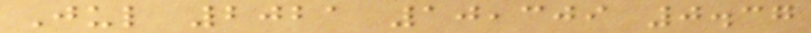Jul 2021 10,309 0.37
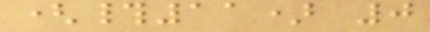(#11) 0
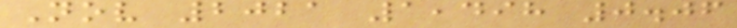Nov 2021 1,498 0.06
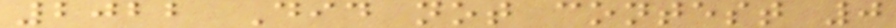2022 Did not contest 0
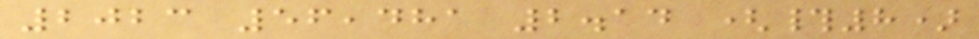2023 56,481 2.14 (#8)
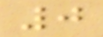0
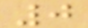0
